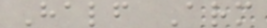Half Arm
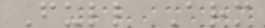Full Arm
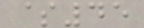$45
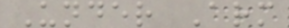Under Arm
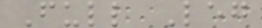Full Leg
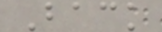Back
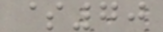$70
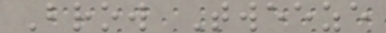Brow Tweeze
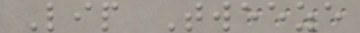Lip Tweeze
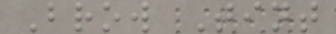Brow Tint
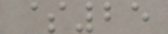$25
